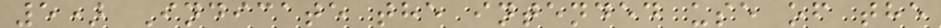5) Indicate the intended use of the
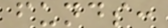funds:
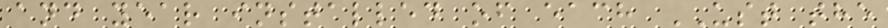and year installed of each UST the
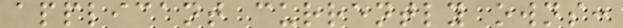applicant currently owns:
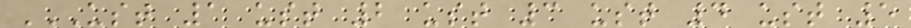UST 1 UST 2 UST 3 UST 4 UST 5
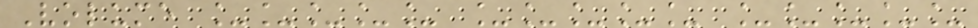Volume _____ _____ _____
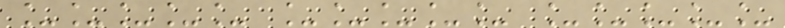_____ _____ _____
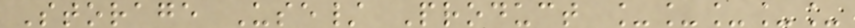Storage Use/ Product _____
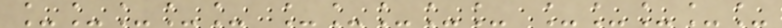_____ _____ _____
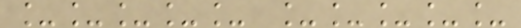_____ _____
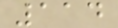114
